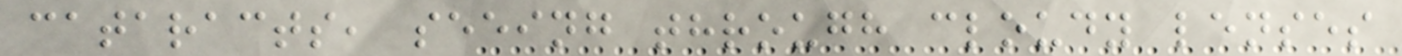cataracts, seeing through cloudy lenses
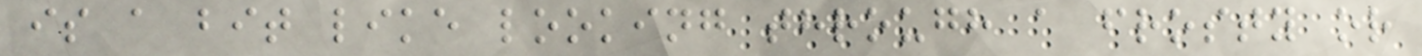is a bit like looking through a frosty or
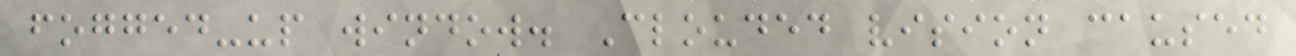fogged-up window. Clouded vision caused
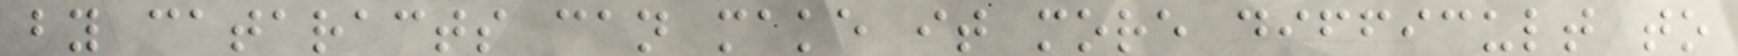by cataracts can make it more difficult to
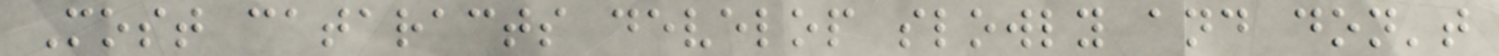Most cataracts develop slowly and don't
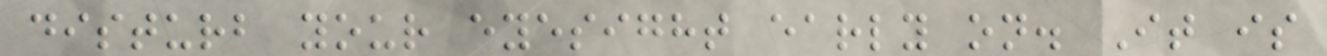disturb your eyesight early on. It is
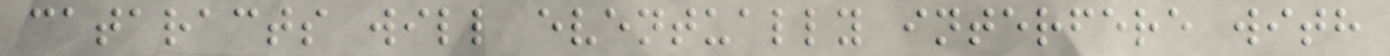cataracts will eventually interfere with
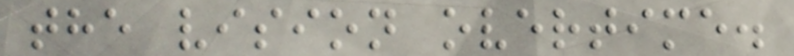the vision overtime.
